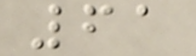61
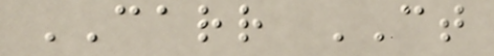CARR CT
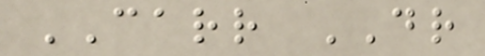CARR DR
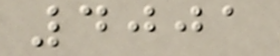4001
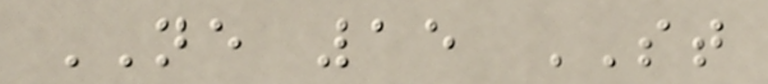NE 15 ST
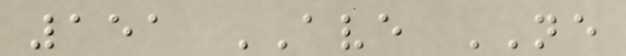151 AVE NE
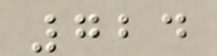724
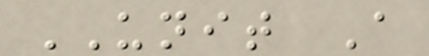UNIT A
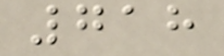718
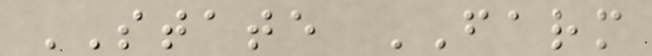STATE FARM
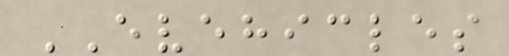EVEHICLES
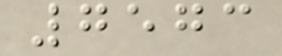7573
